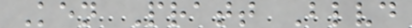Ken Pratt Blvd
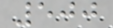500
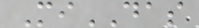MiDAS
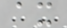ax
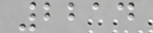2214
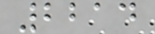2214
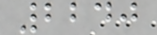2240
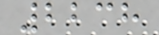2238
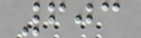603
